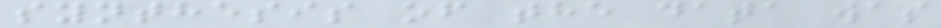synthesis of the data was
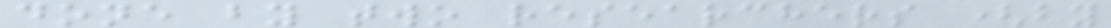done by two researchers (by
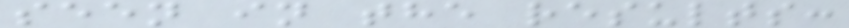seen in the results:
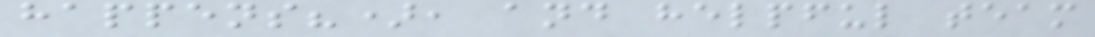happens?), and helpful team
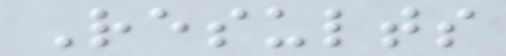Results
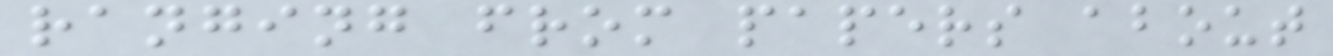ranging from papers about
